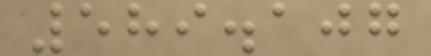589.107
